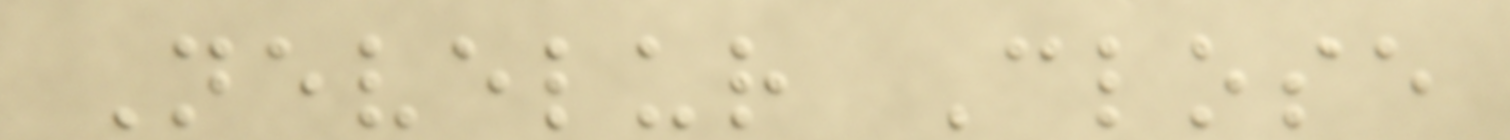Nevelur Close
